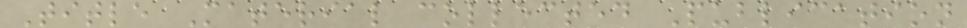Title Material collected Publication
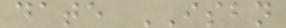date ISBN
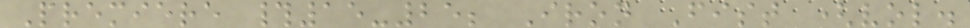Premiere #15-25; Iron Fist (vol.
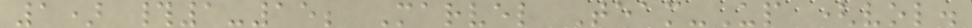1) #1-15; Marvel Team-Up (vol.
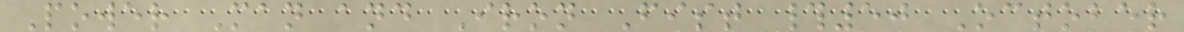Power Man and Iron Fist #50 October
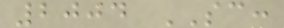2004 SC:
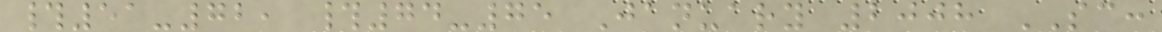#51-72, #74-75 January 2008 SC:
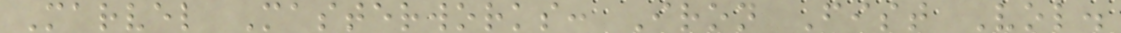Marvel Masterworks: Iron Fist Vol.
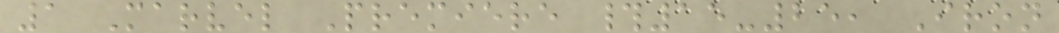1 Marvel Premiere #15-25, Iron
